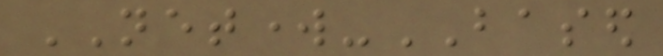NETWORK-BASED
